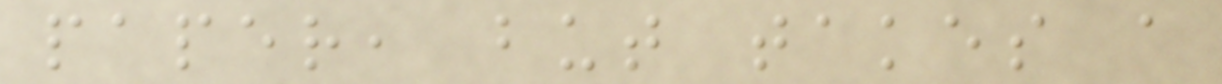paper, but takes a
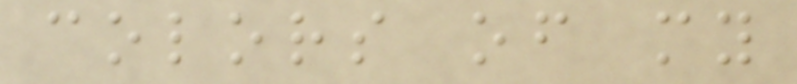colors of my
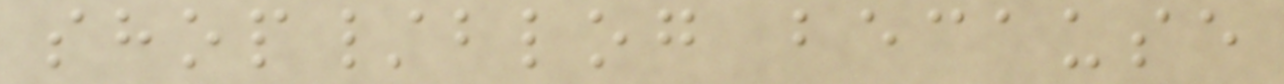shop/blog because
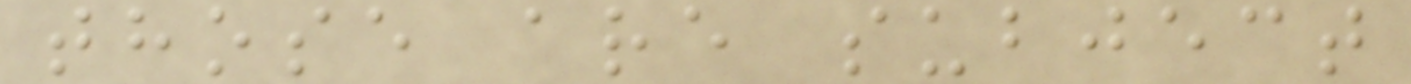those are subject
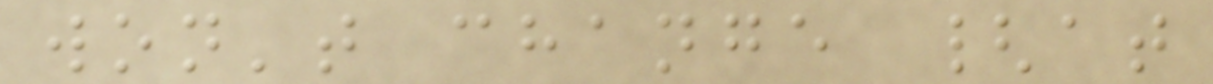won't change {at
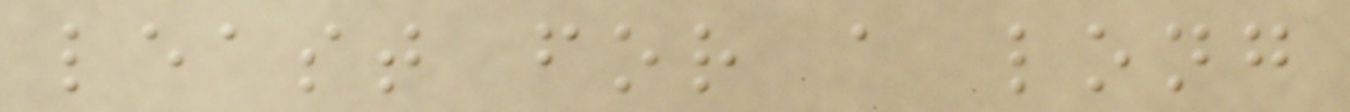least for a long
